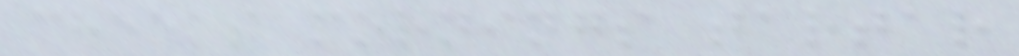cheeks mornings tartar
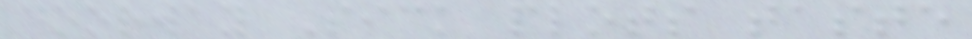doorway Sick plots taste
